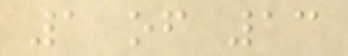1 of 13
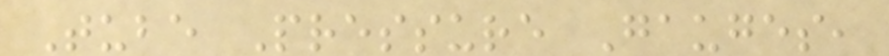Tube Pressure Gauges,
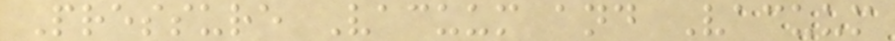Pressure Vacuum and Vacuum
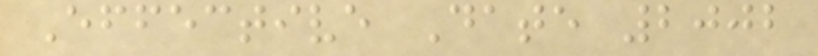Effective Date 2002
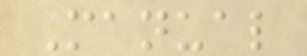Manual
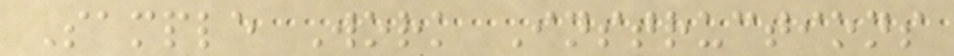Sample Work Instructions
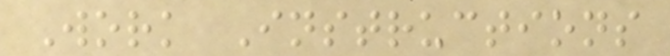Work Instructions
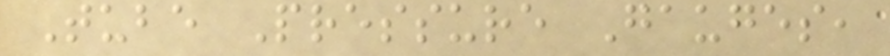Tube Pressure Gauges,
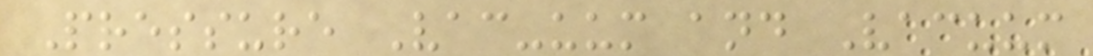Pressure Vac-uum and Vacuum
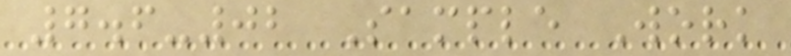7.6-02 Sample Work
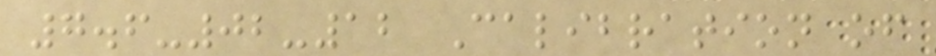7.6-02-12 Calibration of
